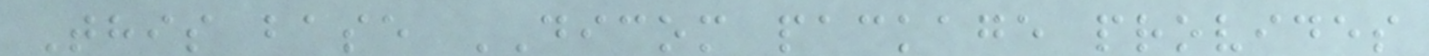This base DICOM package provides
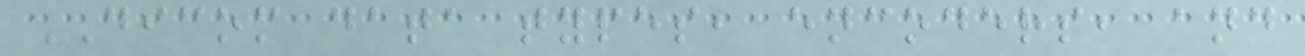DICOM data types, encoders, and
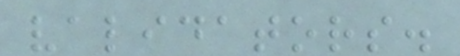validators.
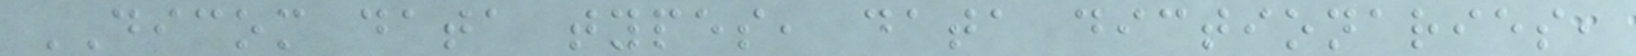DICOM data types, data dictionaries,
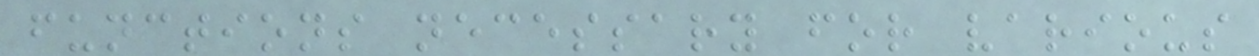functions necessary for various
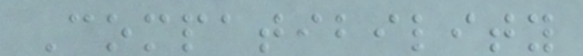Compatibility
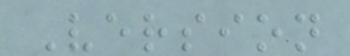Version
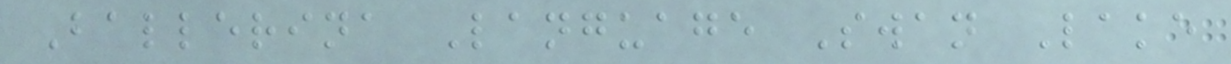Ballerina Language Swan Lake
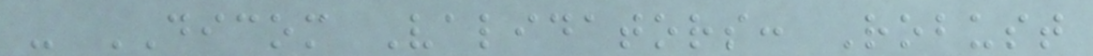- DICOM Validators: Robust
